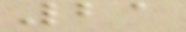21
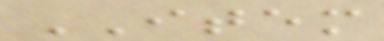ITEM
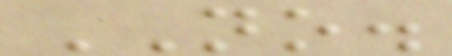NO.
